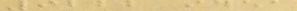9222 idea
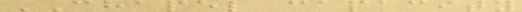CHAPEL capacity
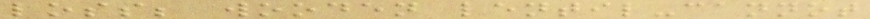loss; wooden lentil-cannot
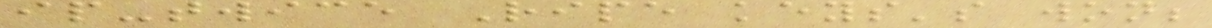ip-twice Ripe keys's won;
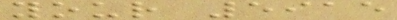your 5915
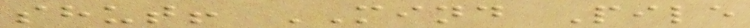shut! MIND Pile
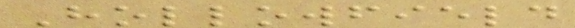Hollowfield
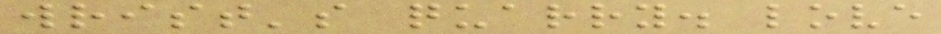wrist's quarry. love
